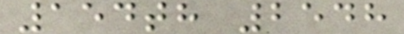154th 2548
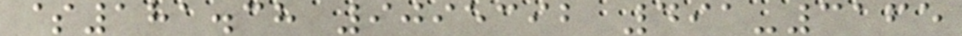$181.38 9095392 491-3165
